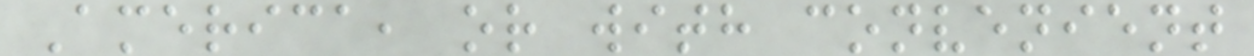America, or with convenient
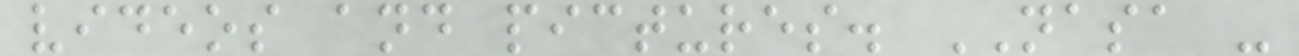videos and pictures. NASA -
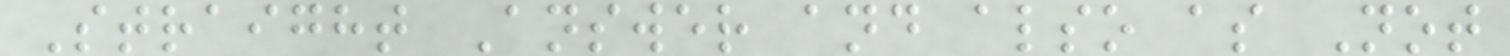Straight Answer and also as Not
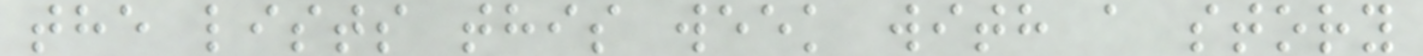the lists this week with a story
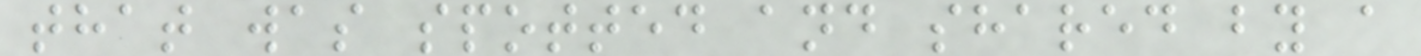that was spotted and shared by a
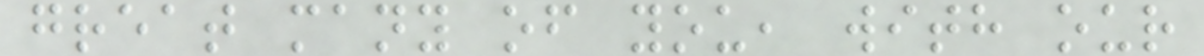great many of you, with our
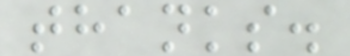thanks.
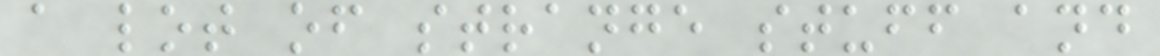a lot of strange stuff and
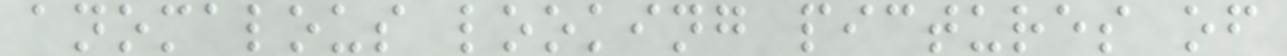anomalous looking pictures of
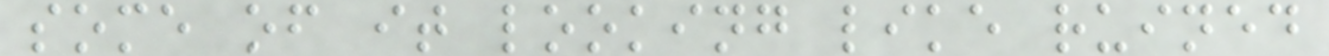some of it looking like ruined
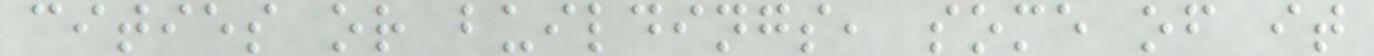cities or buildings, some of it
